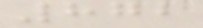872
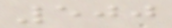500
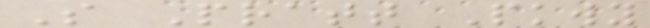S Pratt Pkwy
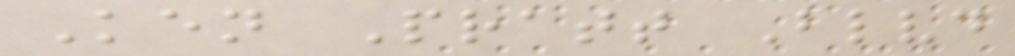Ken Pratt Blvd
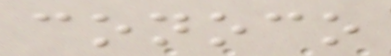conoco
